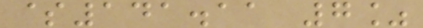$141.11 7%
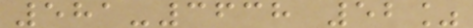581-3638 52%
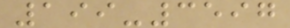199-3597
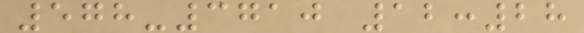578-3710 12:28
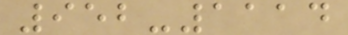952-1114
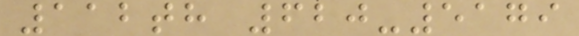112th 620-5179
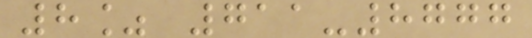8% 711-8777
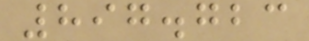897.723
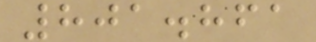801.861
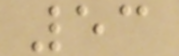53
